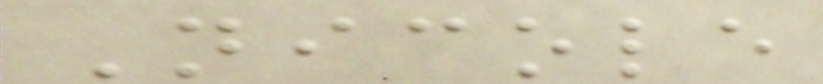Nicole
